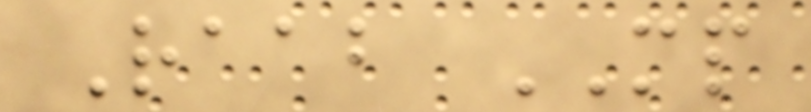Raab MP
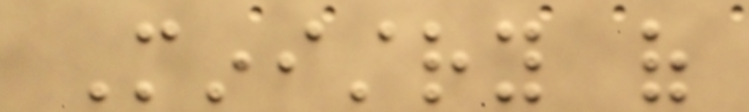Ministry of
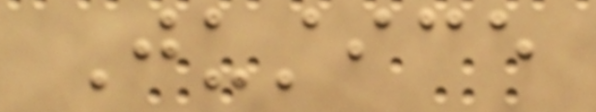Justice
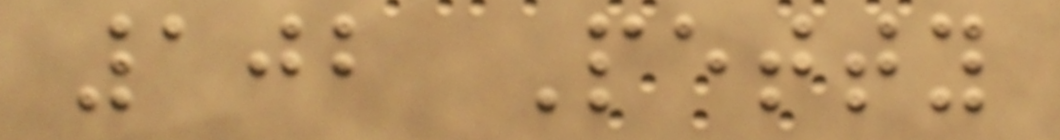102 Petty
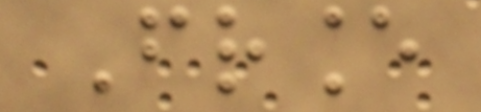France
